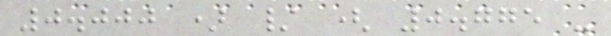0.000 ) / ( 0.775 -
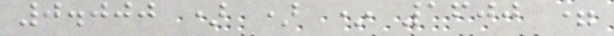0.000 ) ) * 1600 =
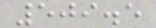509.5
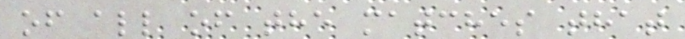of all of the matches that
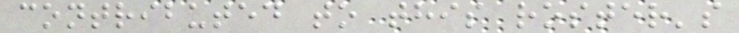contributed to this roster's
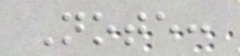Note:
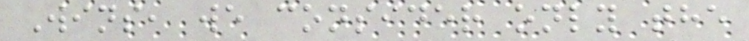Wins, we consider only the
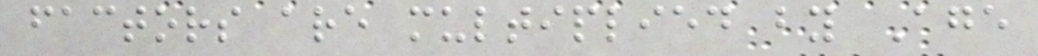factors are multiplied by Age
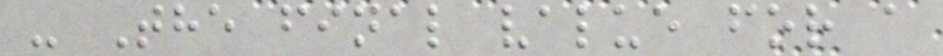- The final value for a
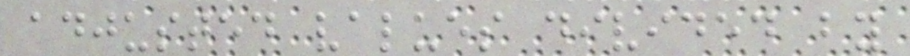adjusted values divided by
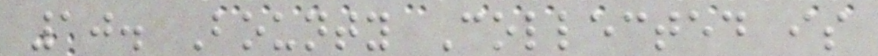10. Bounty Collected is
